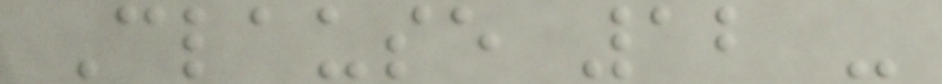Clause 12 -
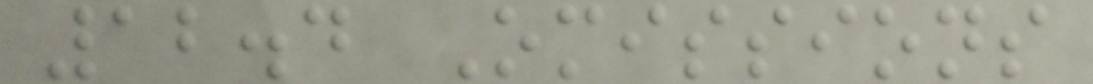12.4 Omissions
